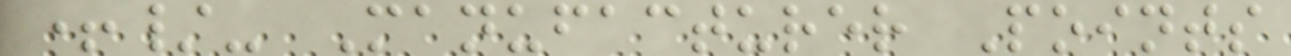+/- Manufacturer Points
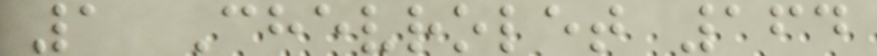1 Chevrolet 164
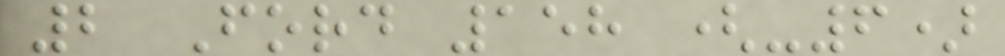2 Ford 158 (-6)
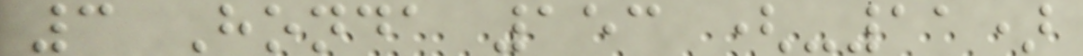3 Honda 153 (-11)
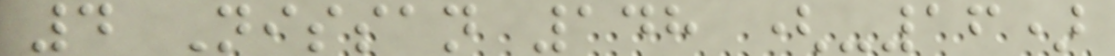4 Nissan 148 (-16)
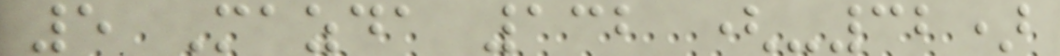5 Mazda 132 (-32)
